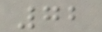72
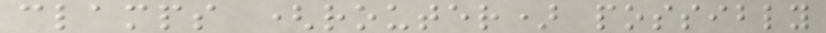clamps (router) possibly
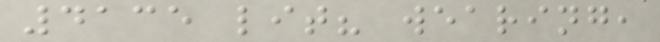4135 lit? wearing,
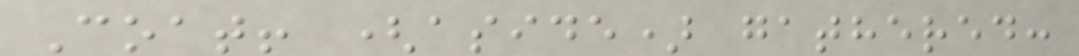Coat! (aside) gathered:
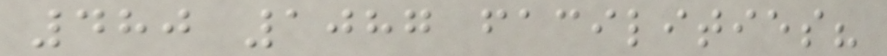480 1087 facilities?
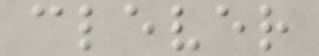clever
